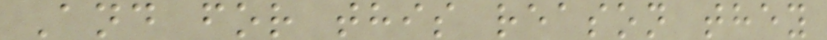And for this reason they
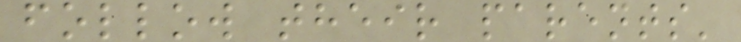follow their parents'
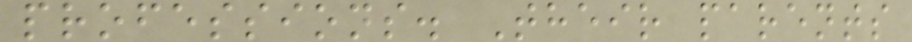professions. Their parents
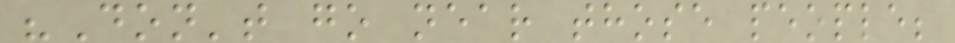"Don't go near those people;
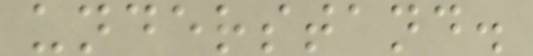understand.
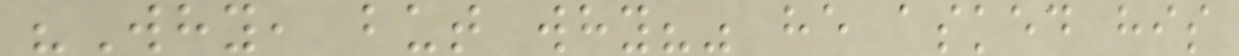"Why, but why?" he asked his
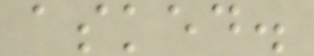asked.
